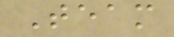Team
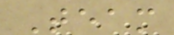Team
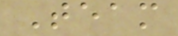Team
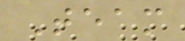Team
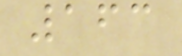163
